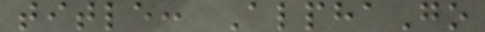title: AlphaGo
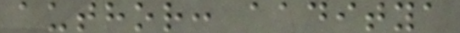author: aaditya
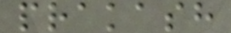prakash
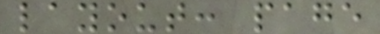layout: page
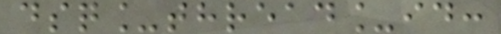dsq_thread_id:
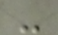-
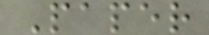Paper
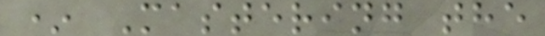* Mastering the
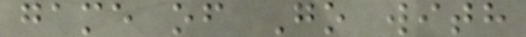game of Go with
